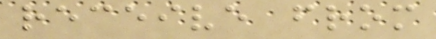receive from
